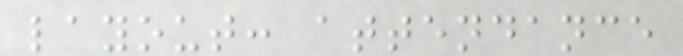layout: attendance
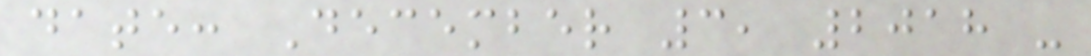date: December 3, 2018 -
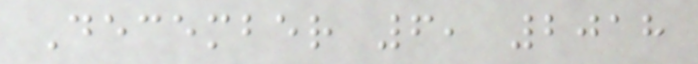December 6, 2018
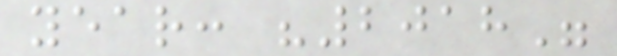year: "2018"
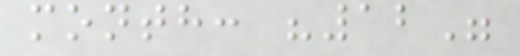month: "12"
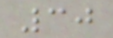30
